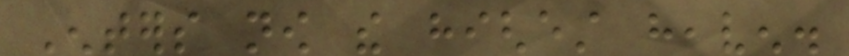Enters now the highest heaven.
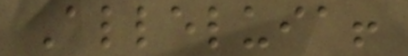Alleluia!
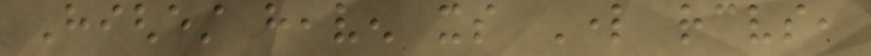Highest heaven its Lord receives,
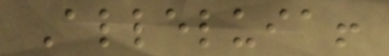Alleluia!
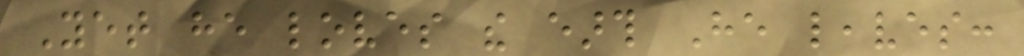Yet he loves the earth He leaves:
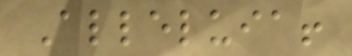Alleluia!
